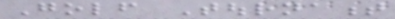Golf Tournament
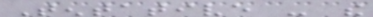Tentative - the
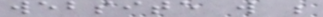website will be
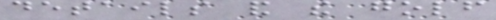details and the golf
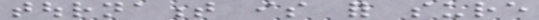tournament is for sure
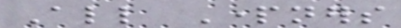All Partners
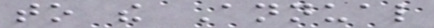to the Annual
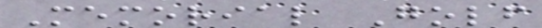Memorial Golf
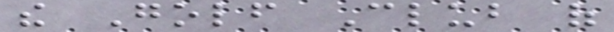the Golf Club of
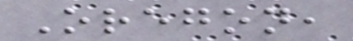Oregon,
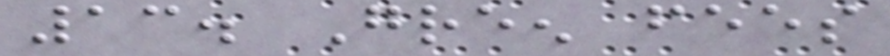13. Green fees
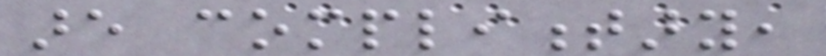are complimentary,
